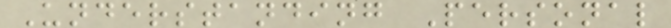Understanding Personal
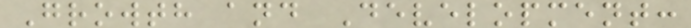Growth and Development:
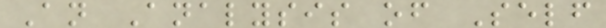An Analysis of Self
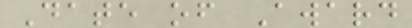Date of Award
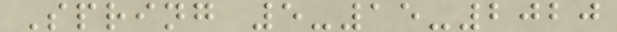Spring 5-15-2020
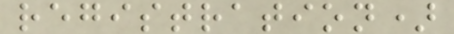registration)
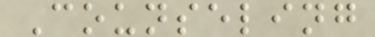Counseling
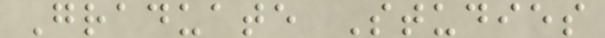Graduate Studies
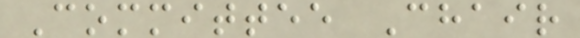Committee Chair
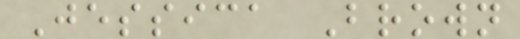Jessica Brown
